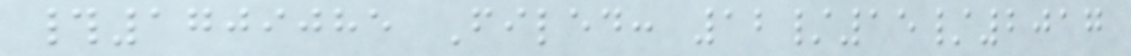#1709085 Filed: 12/15/2017
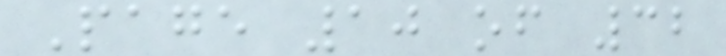Page 10 of 32
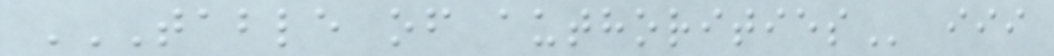TABLE OF AUTHORITIES iii
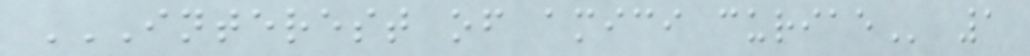INTEREST OF AMICI CURIAE 1
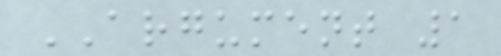ARGUMENT 1
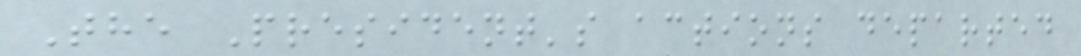The President's actions departed
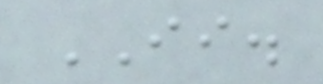II.
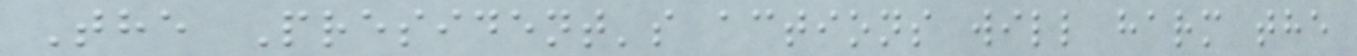The President's actions will harm the
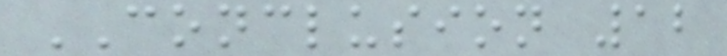CONCLUSION 12
